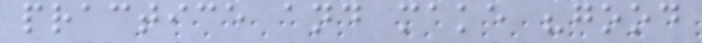practice and make "good
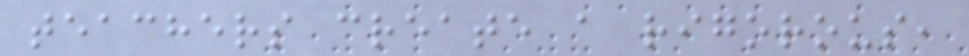teachers create a rigorous,
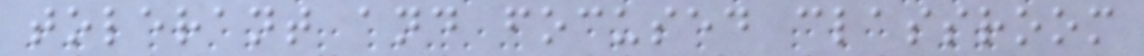tolerant and focused classroom
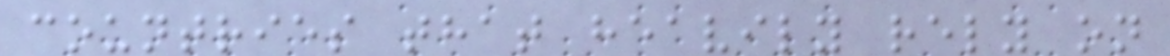countries that heavily rely on
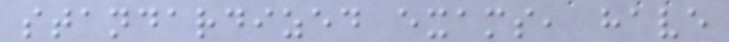standardized exams, have
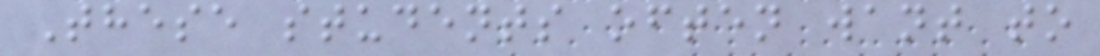These students often want to
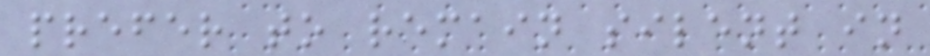prefer to remain silent in
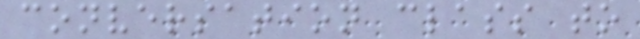conversation class to
